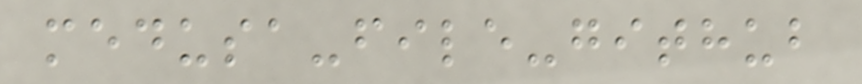medusa-file-github
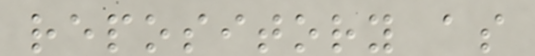repository as
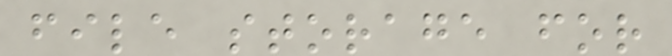file storage for
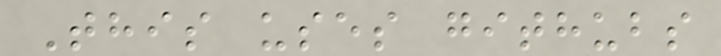This uses githubs
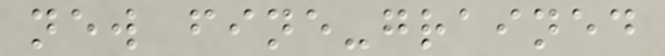new fine-grained
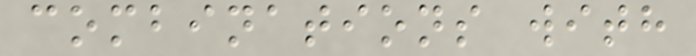combinations with
